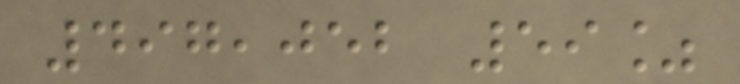497,052 59%
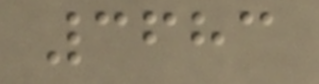3683
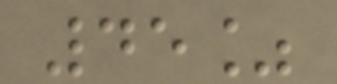45%
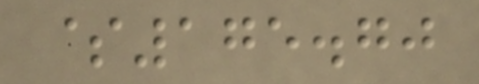$175.70
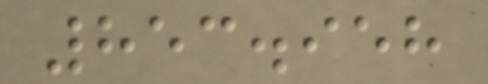853.958
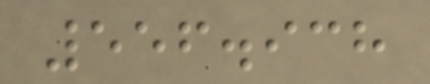556.938
